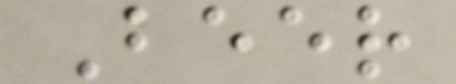Beer
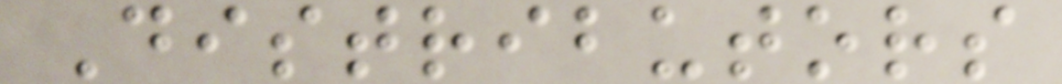Distributors
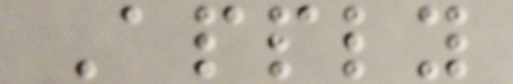Apply
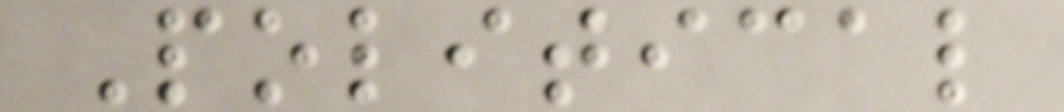Political
